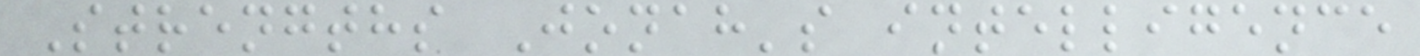Strengths Jonah's intelligence
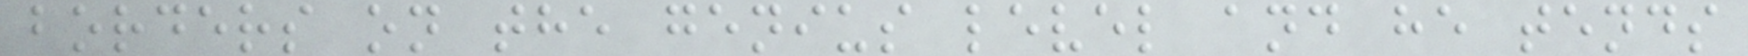borders on the genius level and he tends
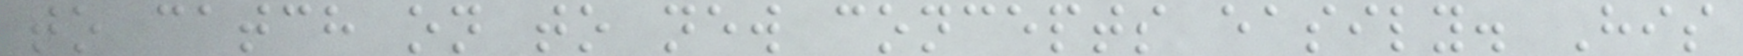to catch on to new concepts easily. His
